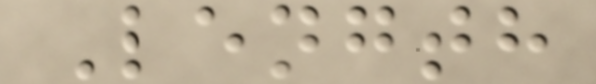Length
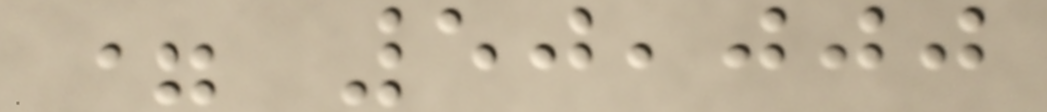= 50,000
